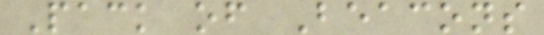Pack of Beacons
